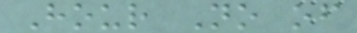Hour No of
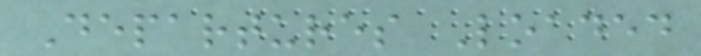Departures Loaded
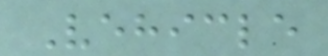Vehicle
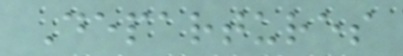Departures
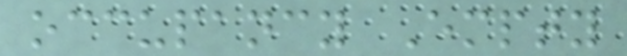occupancy Empty
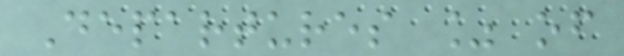Departures % of
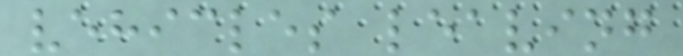vehicles leaving
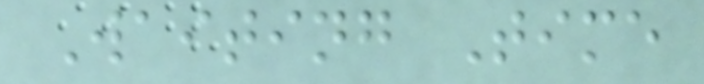Waiting Time
